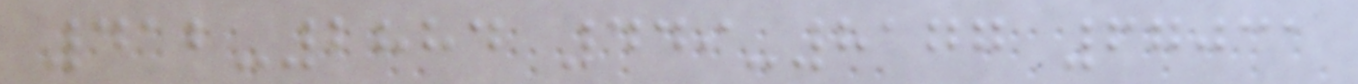412-2884 449-8177 67031
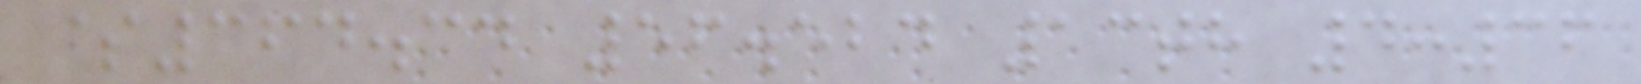$364.34 56.524 13th 4:36
